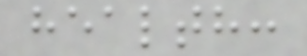health:
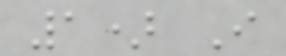1) I
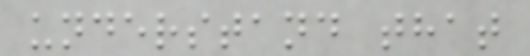understand that
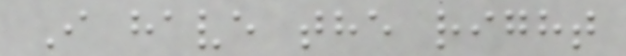I have the right
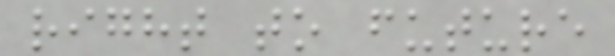right to future
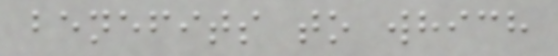benefits to which
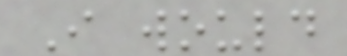I would
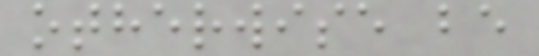otherwise be
